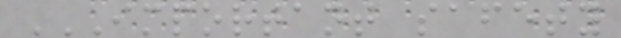IMPORTANT SAFETY
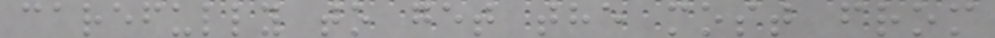carefully to get the most from
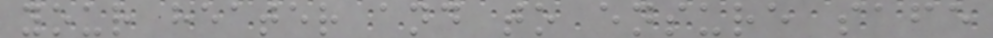your heater and to ensure safe
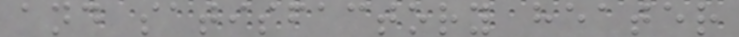and satisfactory heater
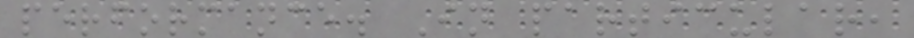performance. In particular,
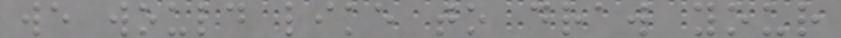we would like to draw your
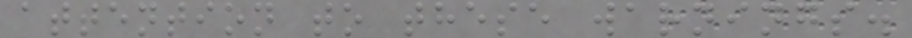attention to these warnings.
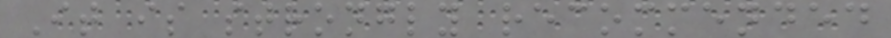It is strongly recommended
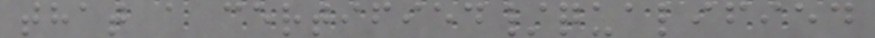that a certified/qualified
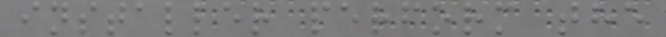installer perform the
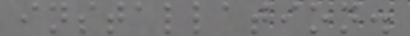installation.
